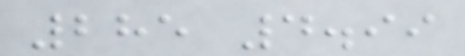285 4.99
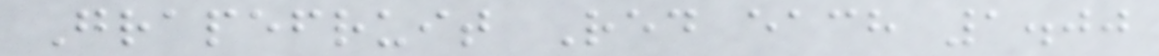Grapefruit Red each 1.00
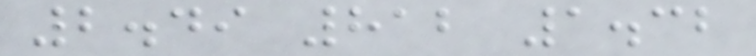2.49 812 1.32
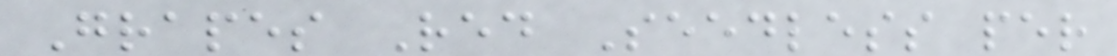Grapes Red Seedless per
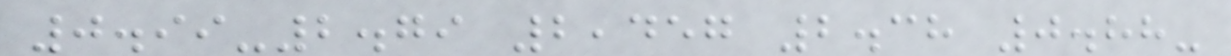0.99-2.79 2,457 2.38 0.88-
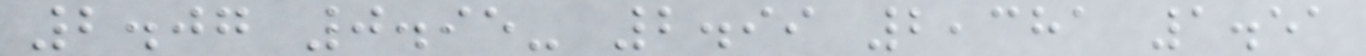2.07 0.95- 2.99 2,381 1.51
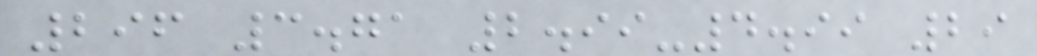296 3.71 2.99-4.99 29
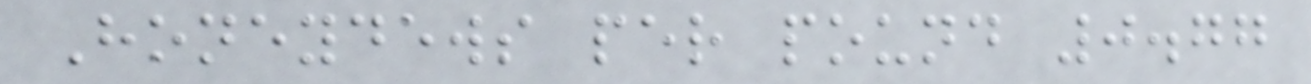Honeydews per pound 0.77
